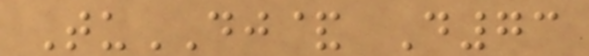TuDJ& D73
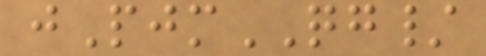jPjmQG/
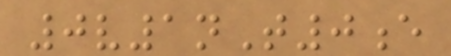0v1nT0e
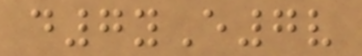d7yE7v
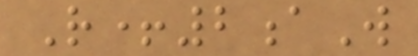R+2aW
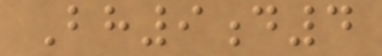Bh9d4
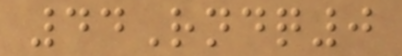44Rndq0
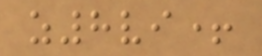z8vi+
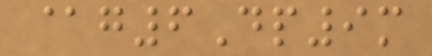@g6Dp9m
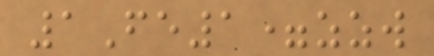1Fe1=zzw
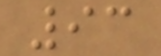93
